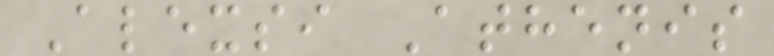Alexsi Athenis
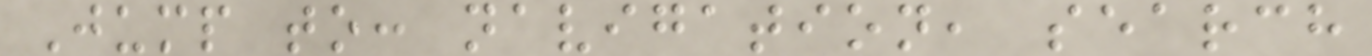Jump to: navigation, search
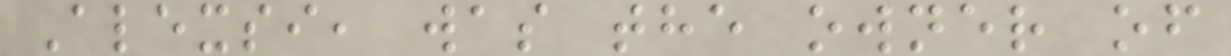Alexsi, was the owner of
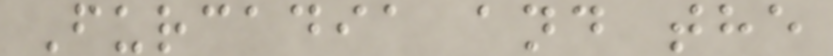Furcadia and the
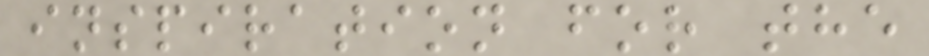inspiration for the
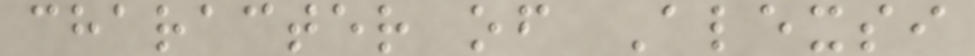character of Alexsi
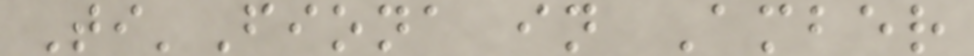Ti'Fiona in Amber
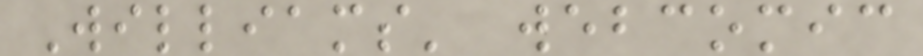Williams' webcomic
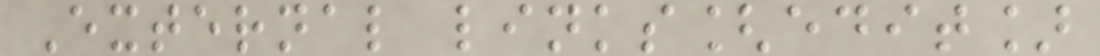External links[edit]
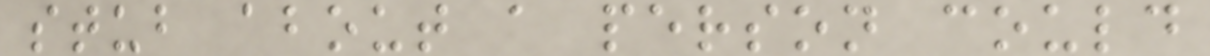stub about a person could
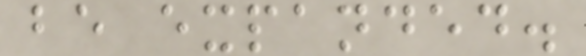be expanded.
